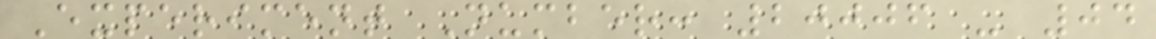Experiment Number: 20006 - 04
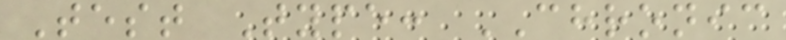Test Type: CHRONIC
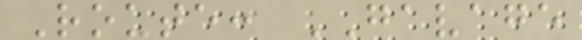Route: GAVAGE
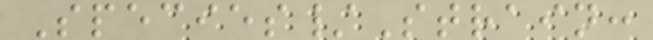Species/Strain:
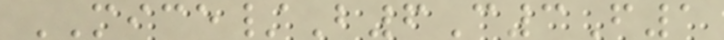MICE/B6C3F1
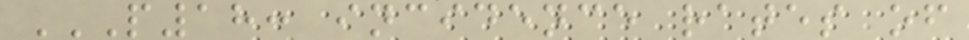P18: INCIDENCE RATES OF
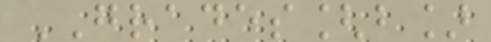GRADES[b]
